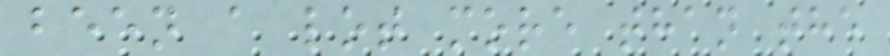been a lot more than the
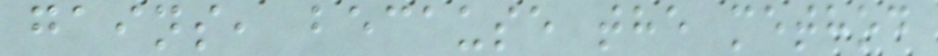gains, because the method
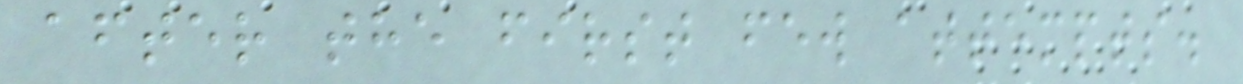after the first few attempts.
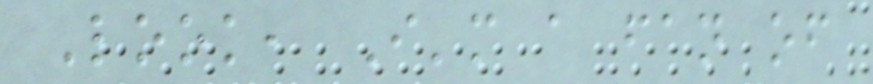Look, I'm a fan of
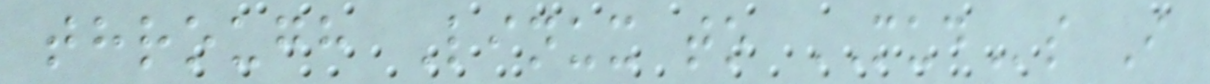through Linux to MUDs I
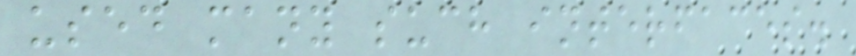used many such interfaces.
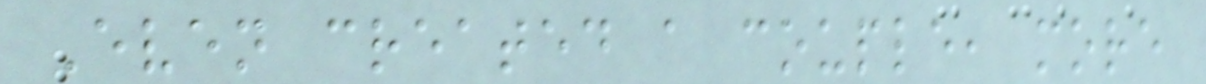Even created a couple, more
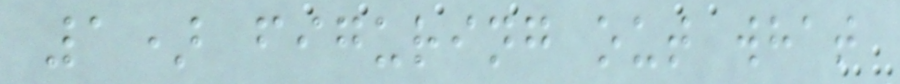1) figuring out what
